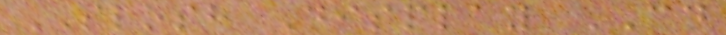SLOSH Display CD
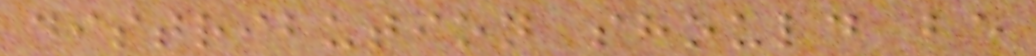distribution should be
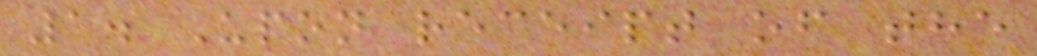1. Upon receipt of the
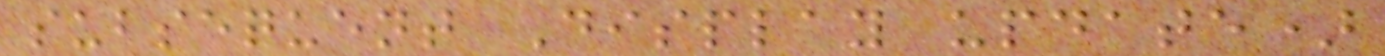subsequent Display update)
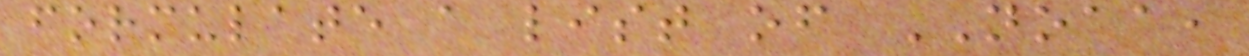formulate a list of NOAA,
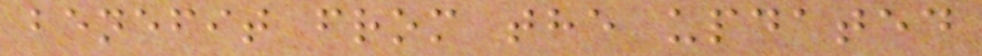benefit from the updated
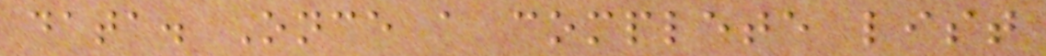data. Once a complete list
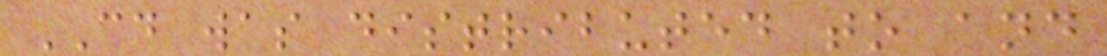CD was distributed to and
